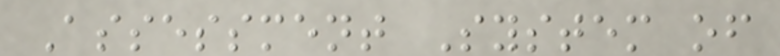Assessment System of
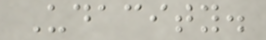Udacity.
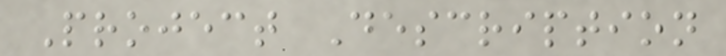Project Description
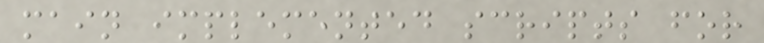main implemented scripts for
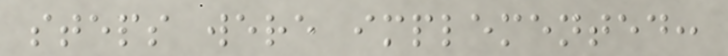steps were implemented:
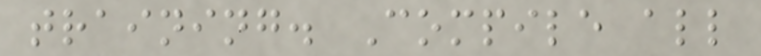training. Compile all
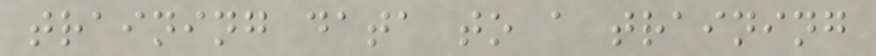training data to a training
